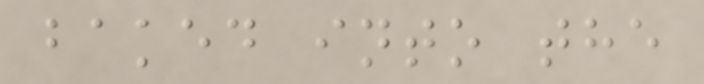baked into the
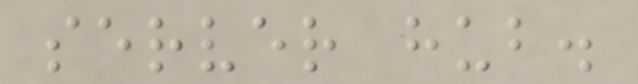server hub.
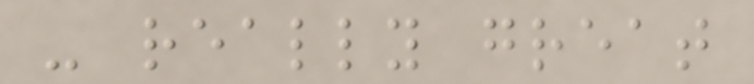- really great
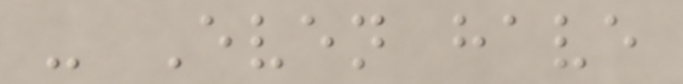- Even have
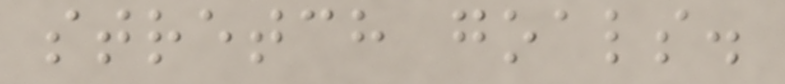stretch goals.
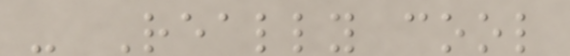- Really cool
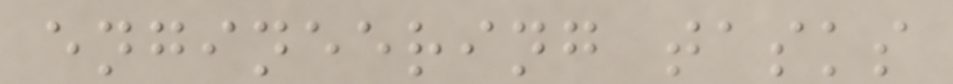engineering tasks
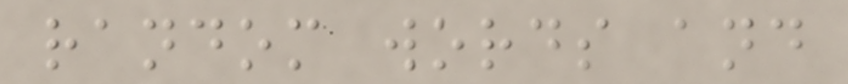random words and
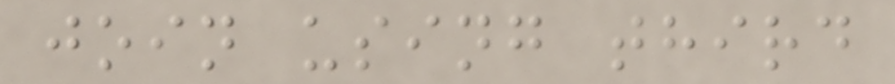join using third
